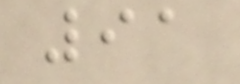91
